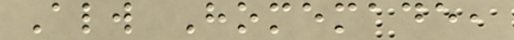Always Homemade,
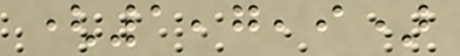(1,7,9)
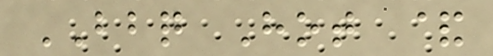BBQ Hot &
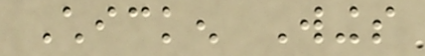Chicken Wings
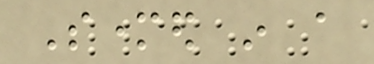Smothered in a
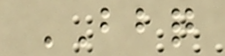BBQ
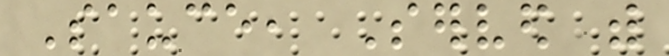Sauce, Served with
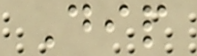Dip
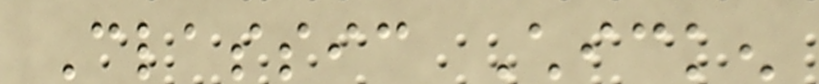Classic Chicken
